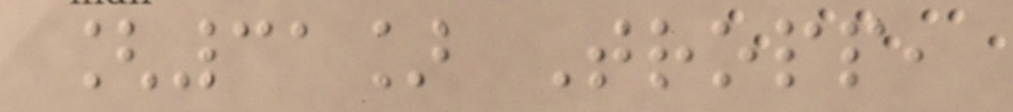[31] Tropp,
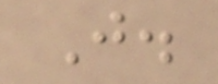J.
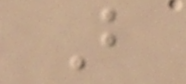B
